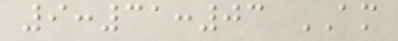9:31:03 AM
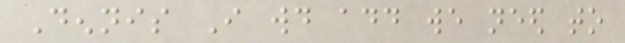Dennis I would add we need to
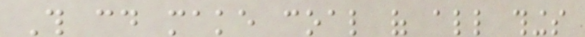This could make coal of all things
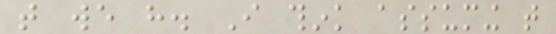that we have. I think assuming that
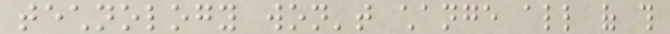technology won't change all of this
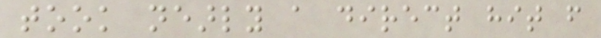took nearly a direct hit from
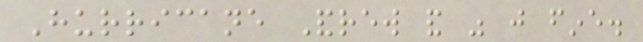Hurricane Andrew and was just fine.
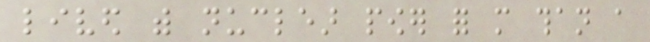lived with nuclear power for more than a
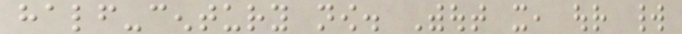half-century now. Without it, our world
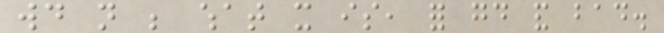would not be what it is, for good and bad.
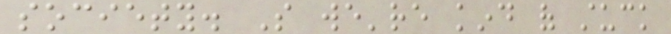society. So we're kind of stuck
